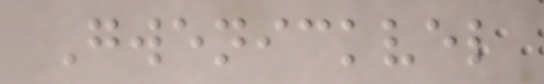Gwenickvel
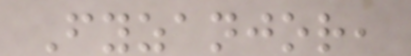Fyzanjor,
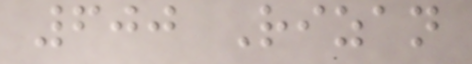600 Rizan
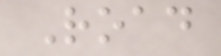Road
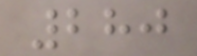280
